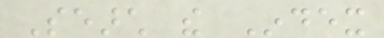Search the Index
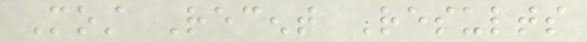Most Recent Results
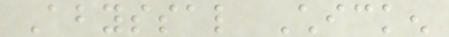Abyssal Chicken
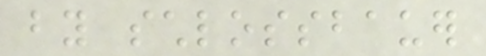by schlossbauer
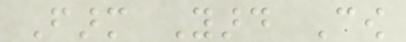Farm Yard Cow
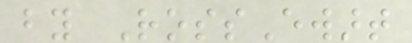by RossEwart
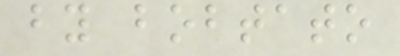by bobtato
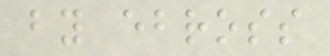by ebross
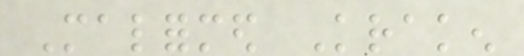Malformed Kraken
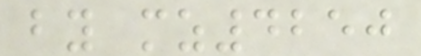by mz4250
